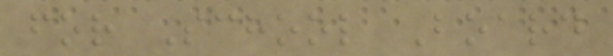for School Board
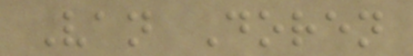Van Doren
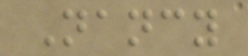Nancy
